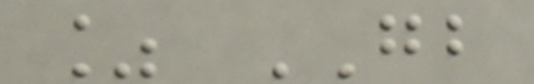% GB
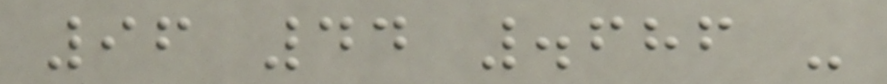96 44 .686 -
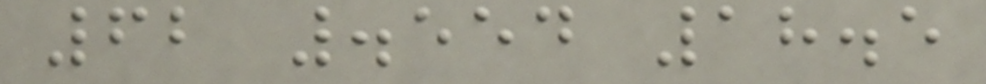62 .554 18.5
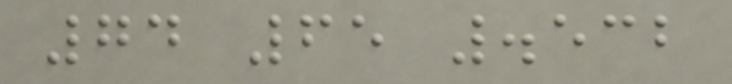74 65 .532
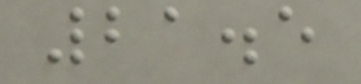21.5
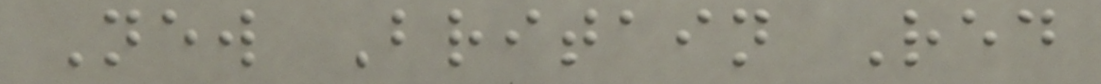New Britain Red
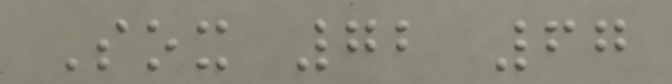Sox 72 67
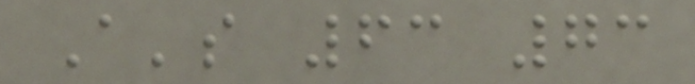A's 63 73
